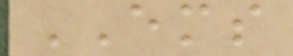EMS
